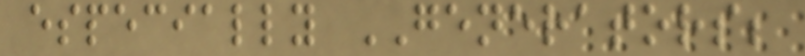especially GENERATORS;
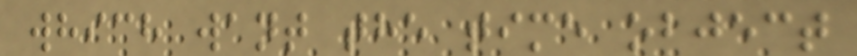which want the time object
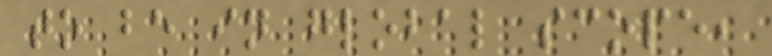to be in global scope,
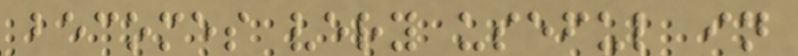becomes very useful in
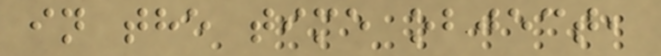in the time object,
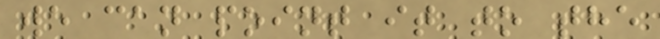we can point it to the
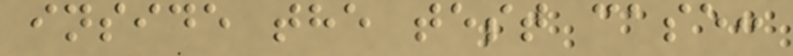inside the test case:
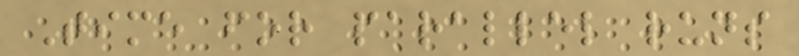Time for parallel runs
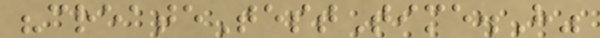"createTestTime.H"
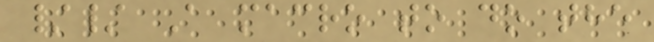// A macro to do the
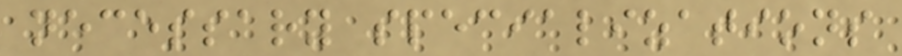necessary specializations
